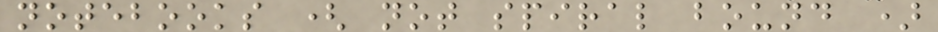notebooks ( not spiral bound )
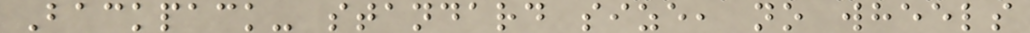Backpack- standard size, no wheels
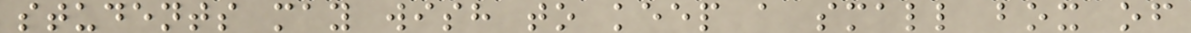students may wish to keep a small box of
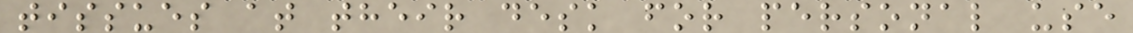tissues at their desk for personal use
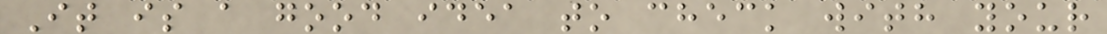It is a good idea to check with your
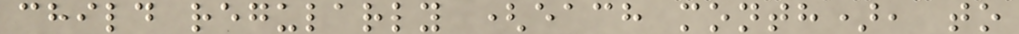child regularly (each month), to
